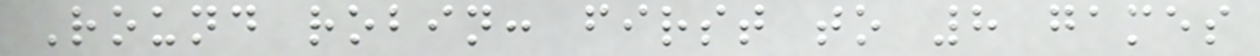Round robin: first to 8 games
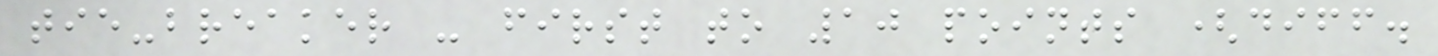tie-breaker - first to 10 points (diff.
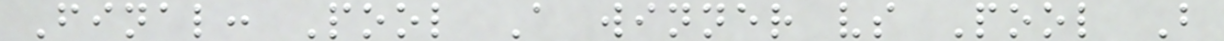Final: Pool A winner vs Pool B
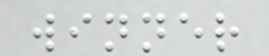winner
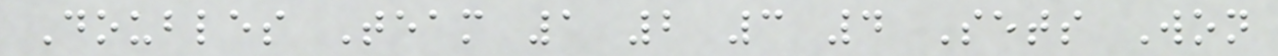Doubles Team 1 2 3 4 Sets Won
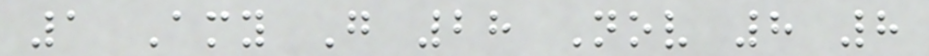1 Amy G 28 Nov 8 8
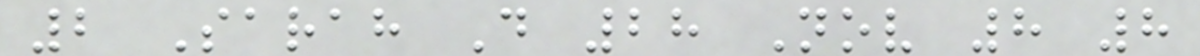2 Sarah D 28 Nov 8 8
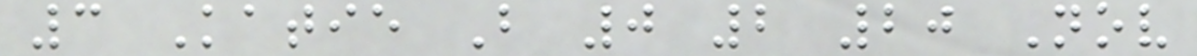3 Katie B 0 2 20 Nov
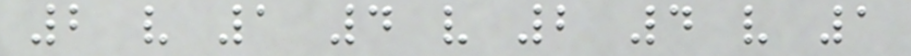2 v 1 4 v 2 4 v 1
